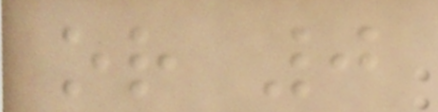or 0
